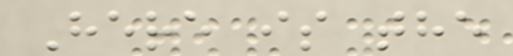Here is the
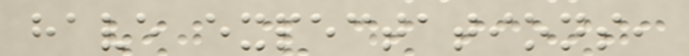have expectations,
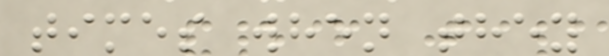times when they
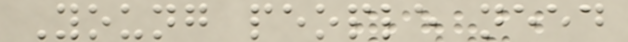Young people need
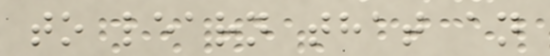to learn that an
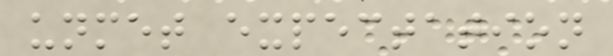unmet expectation
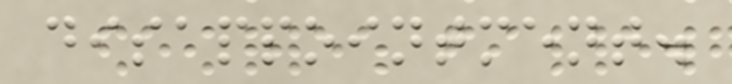disappointment.
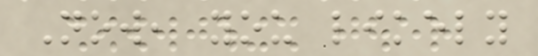Now, you likely
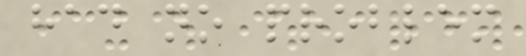had no problem
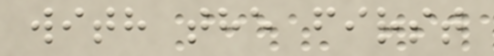with the first
